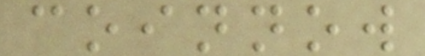coinnow
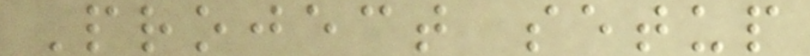Project setup
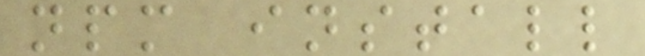npm install
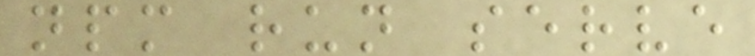npm run serve
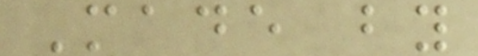Made by
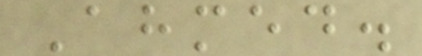Ahmed.
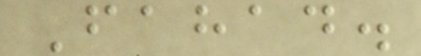Fahad.
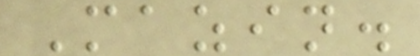Mazin.
